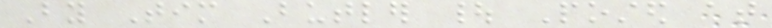By Tim Butler | Posted at
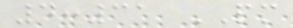4:31 PM
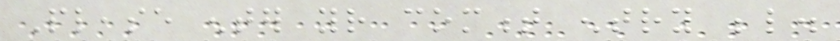Please enter your comment entry below.
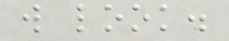will look.
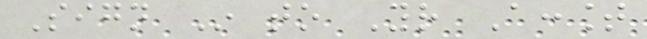Sign In to Your Account
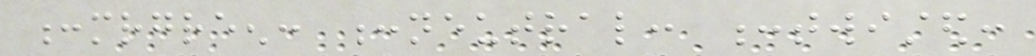:mrgreen: :neutral: :twisted:
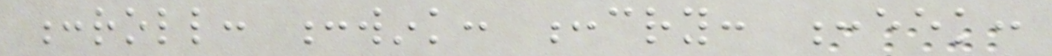:roll: :wink: :cry: :eek:
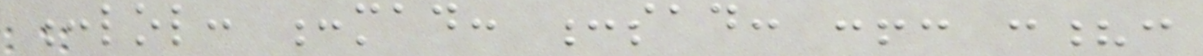:lol: :mad: :sad: :!: :?:
